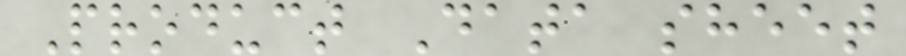Product Data sheet
